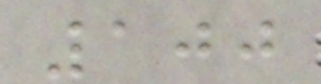100
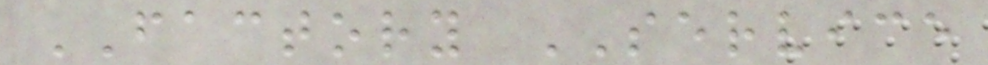FACTORY SERVICE
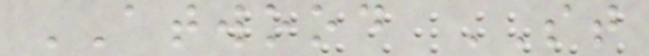ATWOOD ST
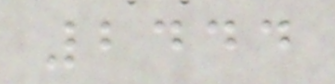2444
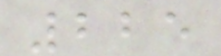225
